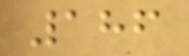186
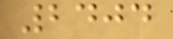2404
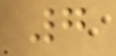7
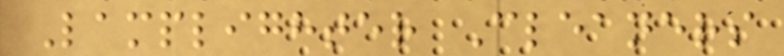Lamplighter Cleaners
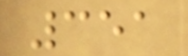351
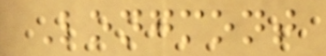Longmont
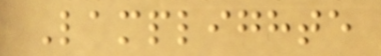Lamplighte
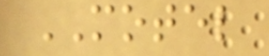MOTEL
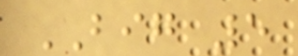BIG 5
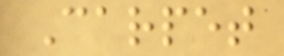Carpet
